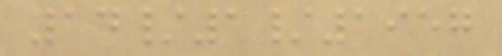14/1/1957
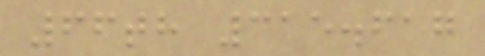66th 315.617
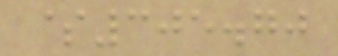$305.70
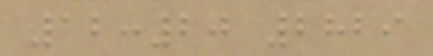12:20 2829
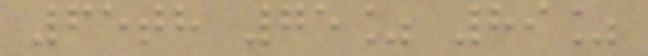65th 75% 89%
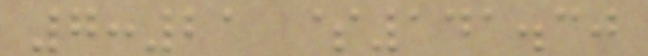7:21 $141.30
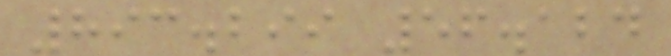893.299 56.124
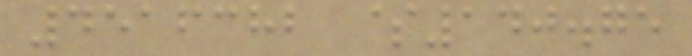4516382 $140.75
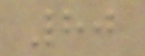80
